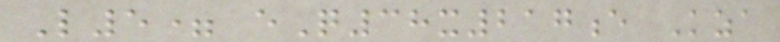L5= eQ38x217e Kza
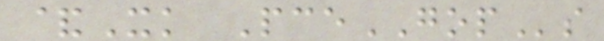&Xk PceGOPs
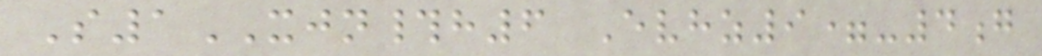S1XJN#h6 Evhz9=-4g
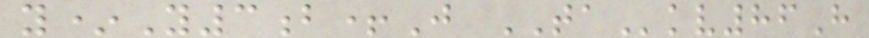y*Y3b+J TAkv86H
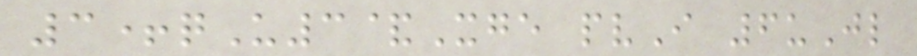3+qU3&Xge pvI 6uJl
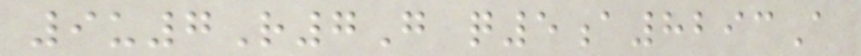9u7R7G q5a8293A
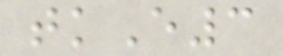tkE3
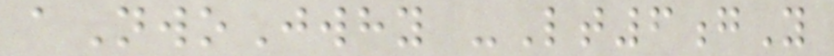aNwoJwhy -Lt6gY
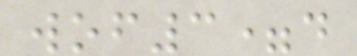wof3=d
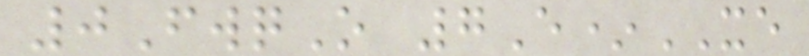0FwqO 7E*XE
